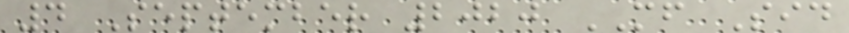4 September 2020 MF Sid
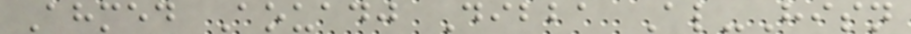Ahmed Aouadj Dibba Al-Hisn
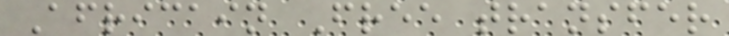Africain Free transfer
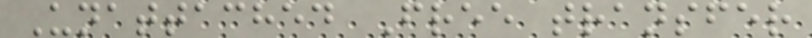Unattached Free transfer
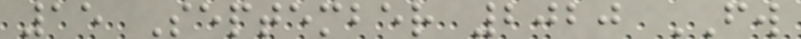15 September 2020 FW
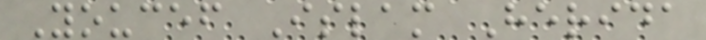Youcef Islam Herida
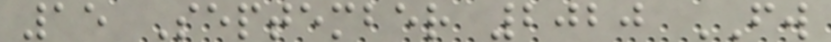15 September 2020 FW
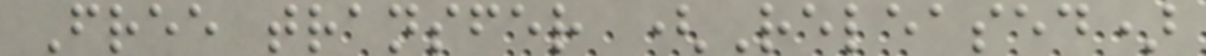Free transfer (Released)
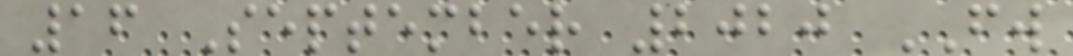16 September 2020 FW
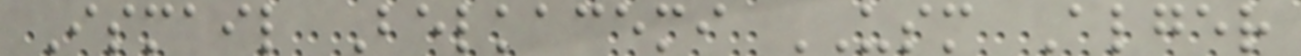Ismail Belkacemi USM Alger
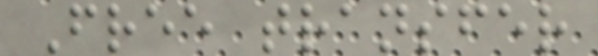Free transfer
